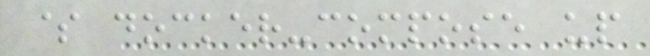$ docker-compose up
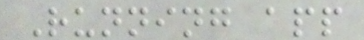Running app
